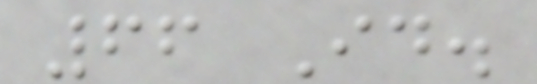66 Id.
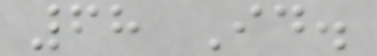68 Id.
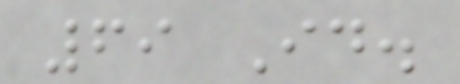69 Id.
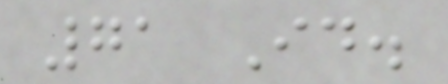71 Id.
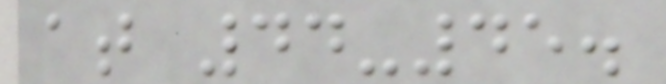at 44-45.
